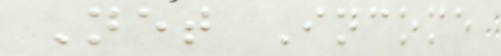Net Income
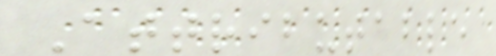Attributable
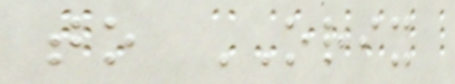to ORIX
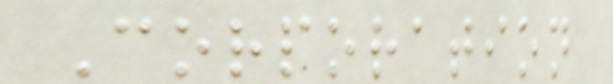Corporation
